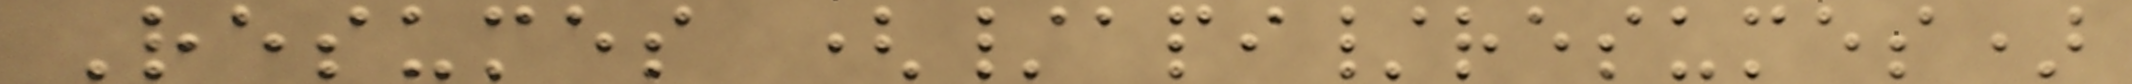Resumes (/api/resumes)
